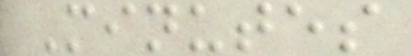Minutes
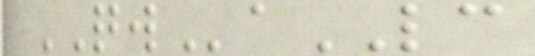QWaLC
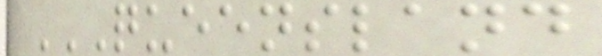QUEENSLAND
